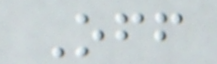Off
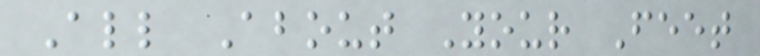All About Your Feet
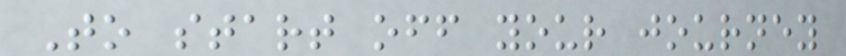To start off your journey
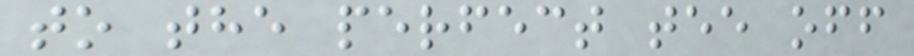to the perfect tee off
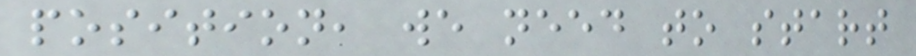position, we need to start
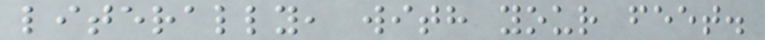literally, with your feet.
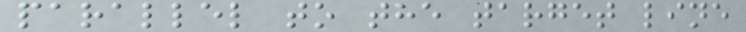parallel to the target line
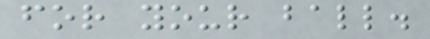for your ball.
